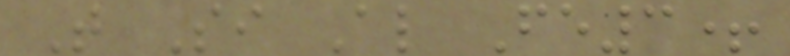T Si Al Fe3+
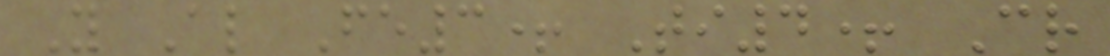Y Al Fe3+ Ti4+ Cr
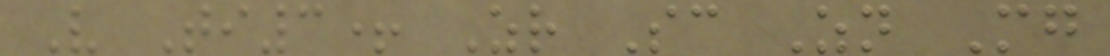V Ti3+ Zr Sc Zn Mg
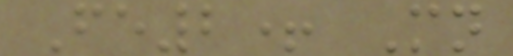Fe2+ Mn
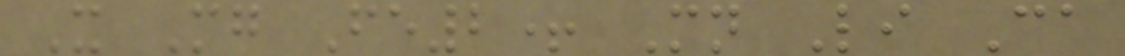X Mg Fe2+ Mn Li Ca
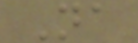Na
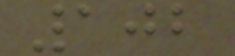102
